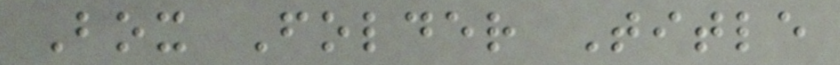Box Folder Title
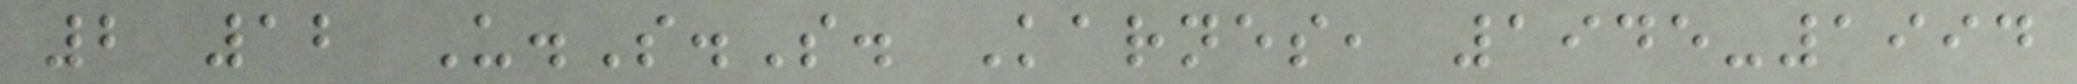2 12 U.S.S. Karnes, 1945-1994
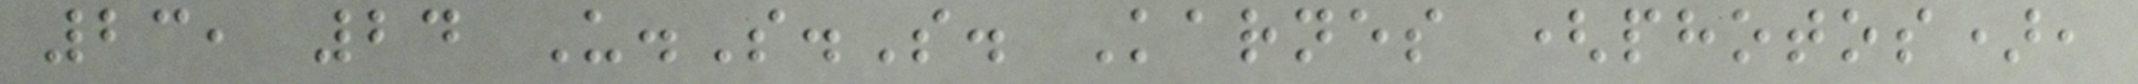23, 24 U.S.S. Karnes (photos),
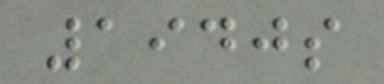1940s
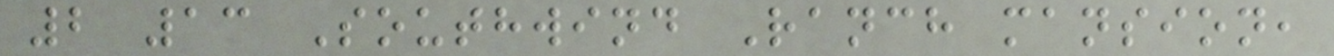2 13 Southwind Ranch mansion,
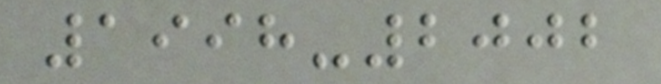1998-2002
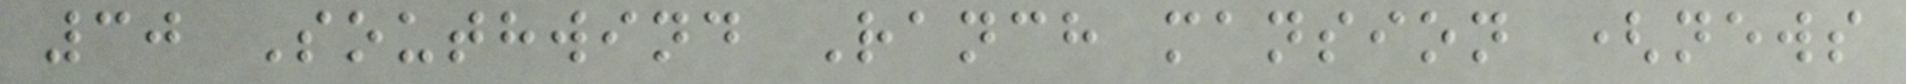30 Southwind Ranch mansion (news
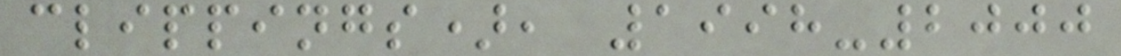clippings), 1998-2000
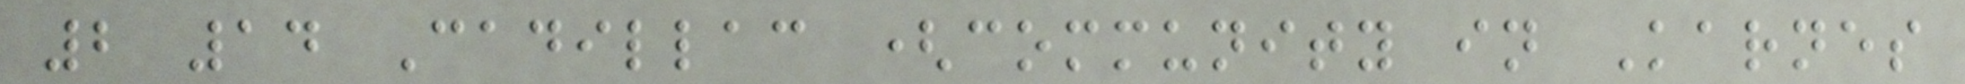2 14 Cadillac (community in Karnes
